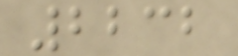2232
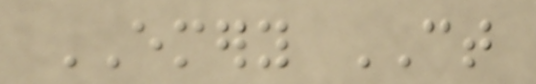EMERY CT
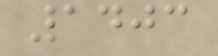1403
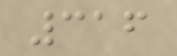316
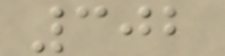302
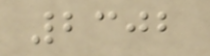2302
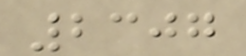2307
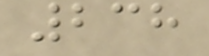238
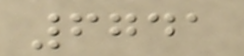6741
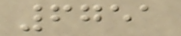6751
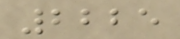2225
